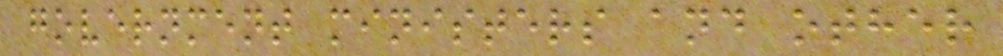government ministers and other
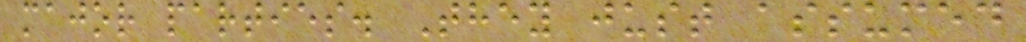major parties. They just assumed
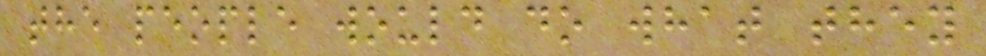the people would do what they
